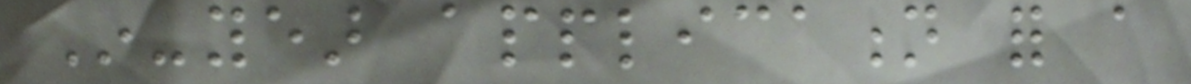In-year application for a
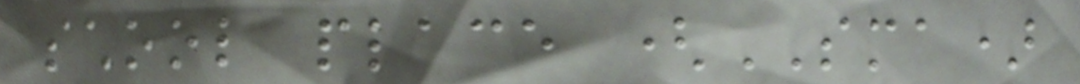school place (SMA)
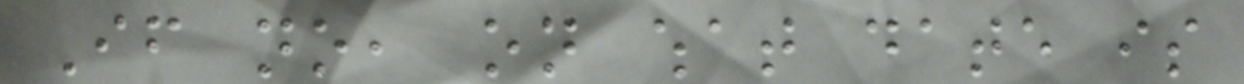If no, on what date is
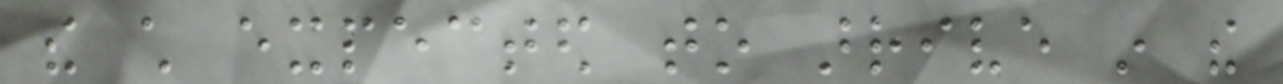the child expected to arrive in the
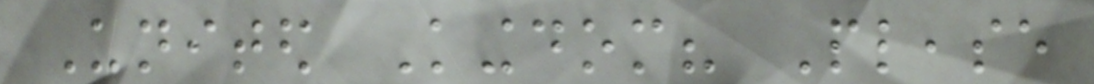United Kingdom? Please
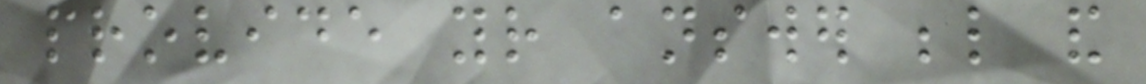provide your answer below and
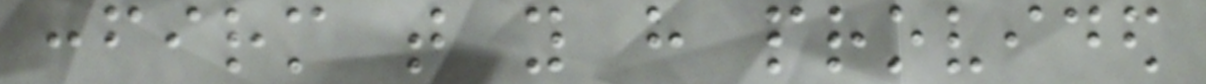confirm that you have provided
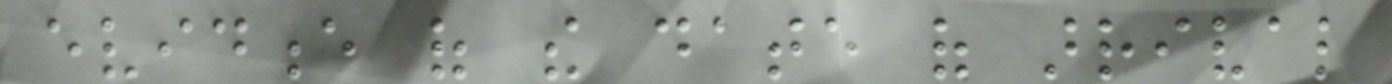evidence of the date of arrival
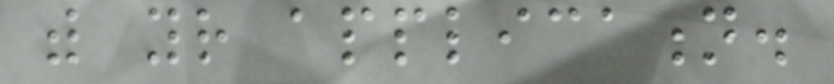with your application.
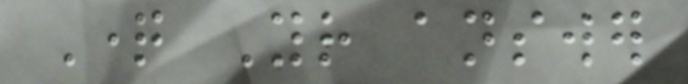Question Your answer
